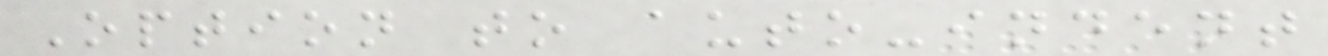Option to auto-indent
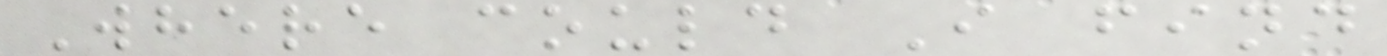Where could I find
